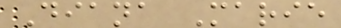Diana Marie
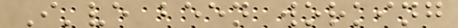I've been working
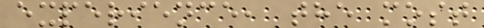experience, the most
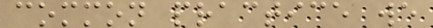common practice we
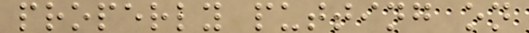properly putting on
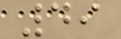49
